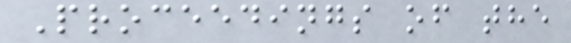Proceedings of the
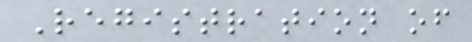Registration of
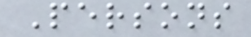Persons
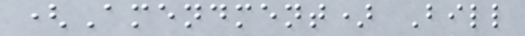(Amendment) Bill
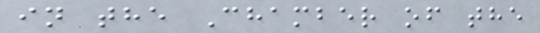in the Chamber of the
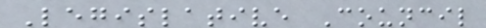Legislative Council
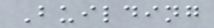Building
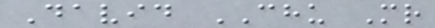David CHU Mr
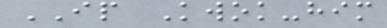IP Kwok-him
